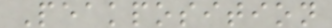Peakposition
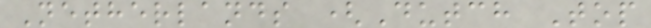Netherlands (Dutch Top
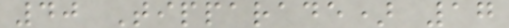40 Tipparade) 17
